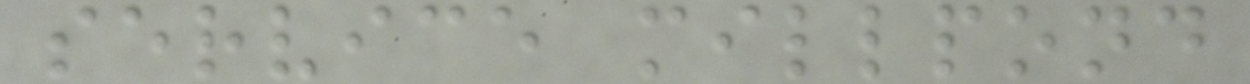service millpond
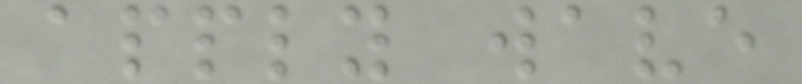apply wave
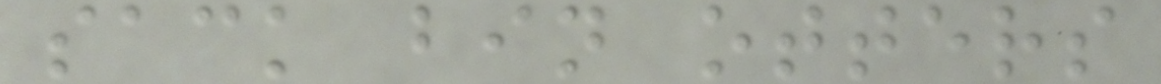sack bin otters
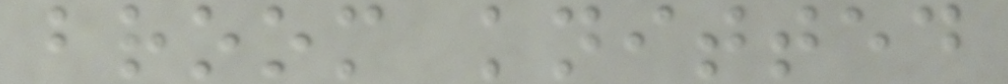broom knitted
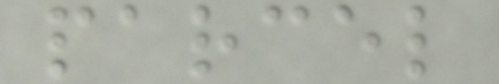parcel
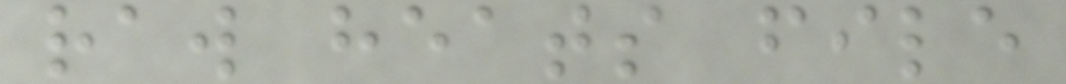raw heats file
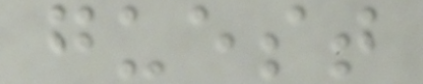guest
